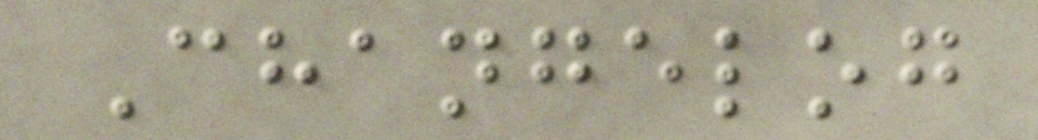Changelog
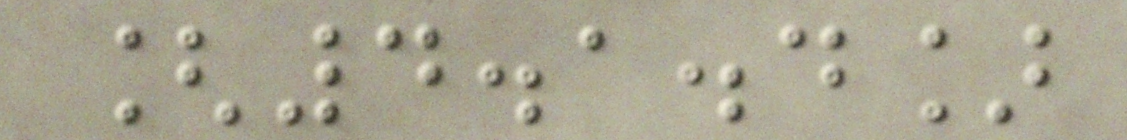[4.1.4]
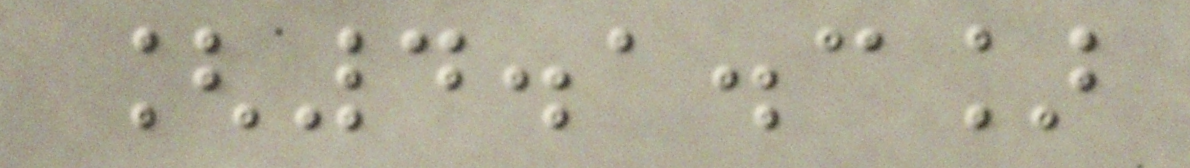[4.1.3]
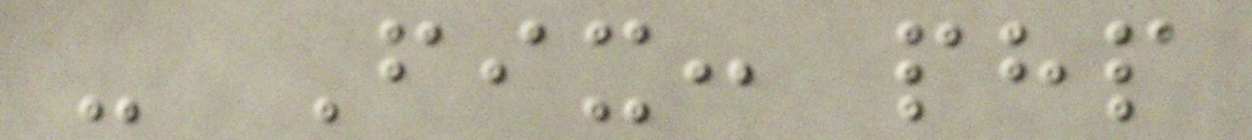- Fix: php
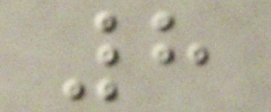8
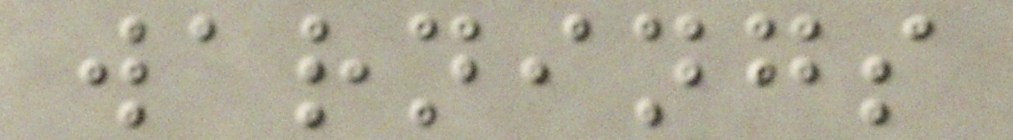warnings
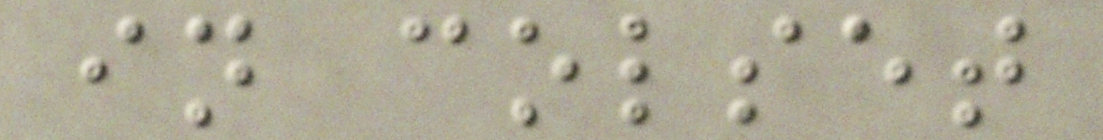in colset
